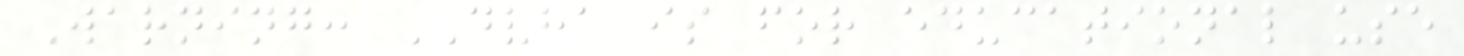Warning: DVHA is for educational use
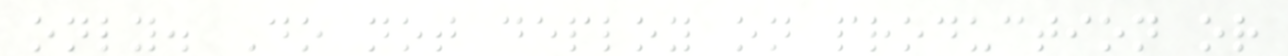only. Do not deploy on production or
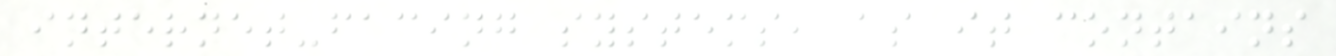internet-facing systems, as it contains
